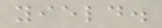yield.
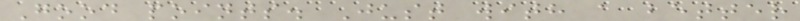Good points. Just with a better
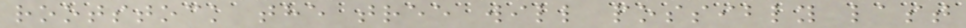rootstock the tree will possibly last
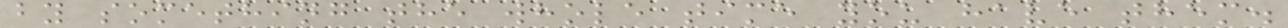by something the whole time you have them.
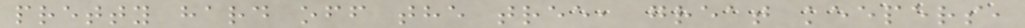pretty hard off the tree, great keepers,
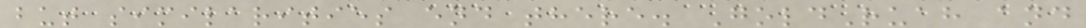but similarities end there. GoldRuah and
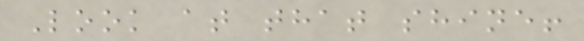Look at that shine!
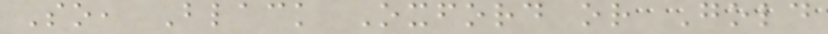So, Black Oxford or Gold
